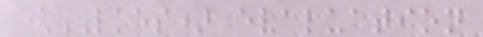(LKES) evaluation
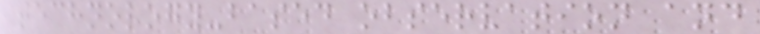technology-based observation and
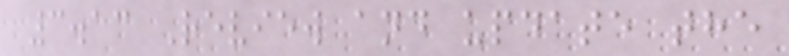3.13 Review and update the
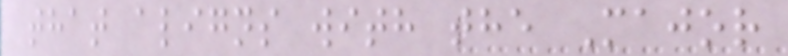that aligns with the Major
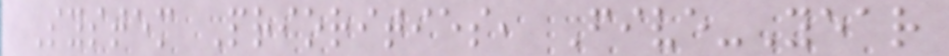System Priorities, Five-Year
